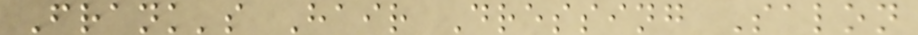Frank's Hair Dressing Salon
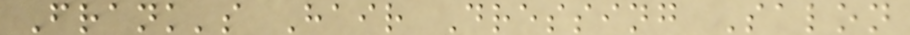Frank's Hair Dressing Salon
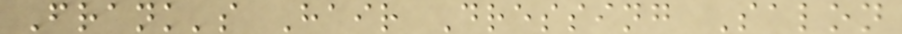Frank's Hair Dressing Salon
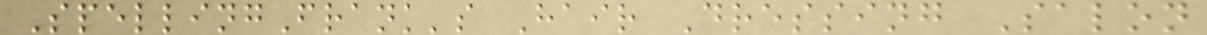SpellingFrank's Hair Dressing Salon
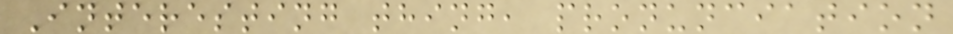Interesting thing, pronunciation
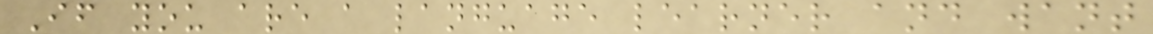If you are a language learner and want
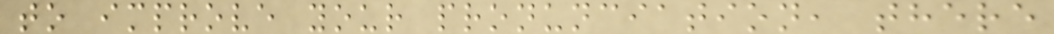to improve your pronunciation, there
